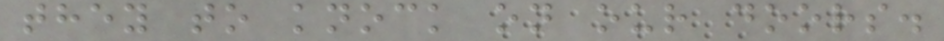they to knock on our doors.
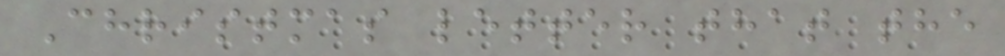Christmas letter that the
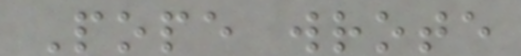Pope wrote
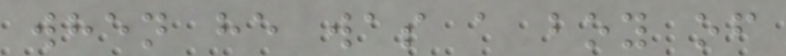when he was a boy of
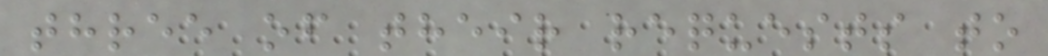three of their requests to
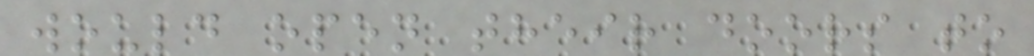would open their doors to
